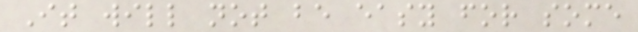It will not be easy for some
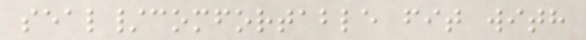seal/comfortable fit with
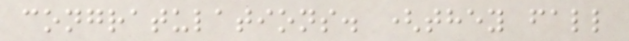congratulations. (they fall
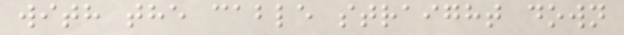with the cable straight down
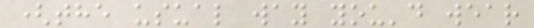(the usual way you'd wear
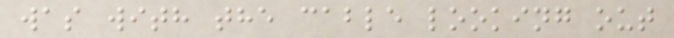was with the cable looking out
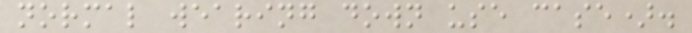normal wearing down use case).
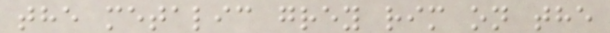the metalic grey rim on the
